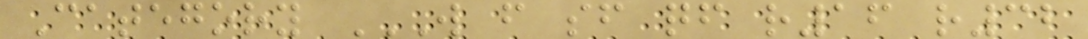Category W F SF QF R16 R32
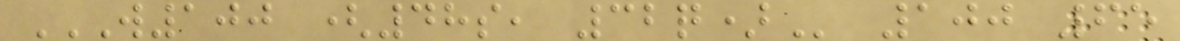W100 (48S, 32Q) 100 65
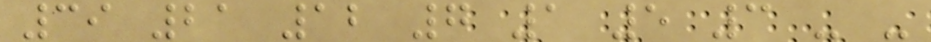39 21 12 7 1 5 3 - -
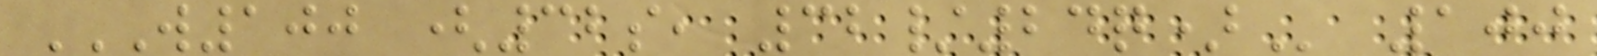W100 (32S, 32/24Q) 100
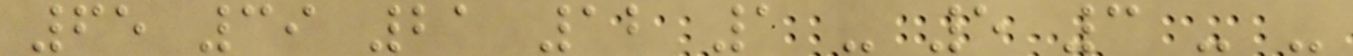65 39 21 12 1 - 5 3 - -
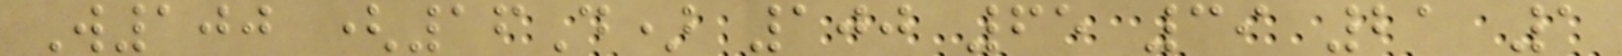W100 (16D) 100 65 39 21 1
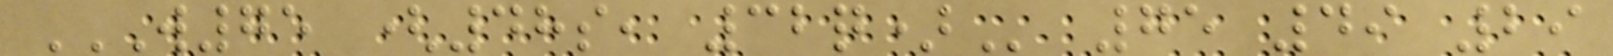W75 (48S, 32Q) 75 49 29
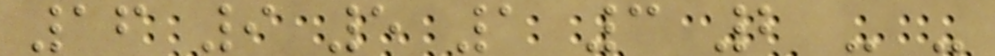16 9 5 1 3 2 - -
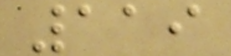119
